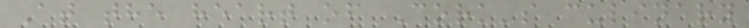At the heart of Cork's culinary
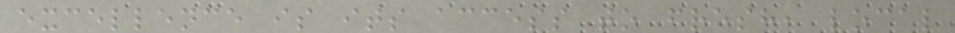excellence is its access to fresh, local
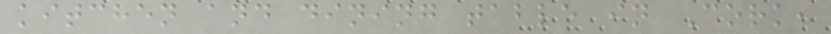kitchen and dining table in Cork,
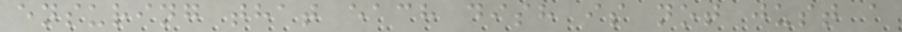ensuring that each dish is not just a
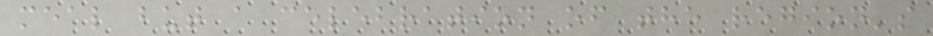meal but a celebration of the region's
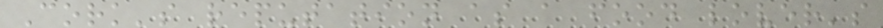Cork's reputation as a food lover's
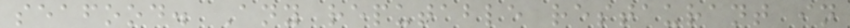seafood. Any reputable restaurant in
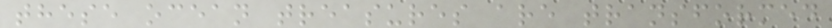these ocean treasures are transformed
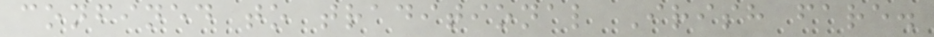confined to traditional Irish fare.
